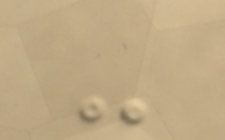-
